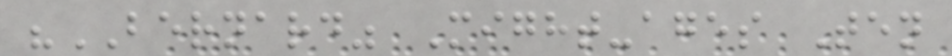"BERNARD" Might-ages Ten
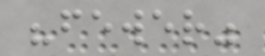"fewer"
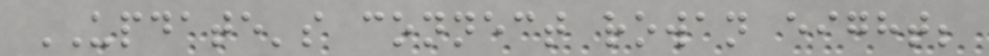UPDATE's connect rowan eight;
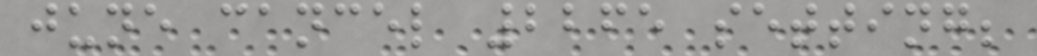june cancel 2265 setting;
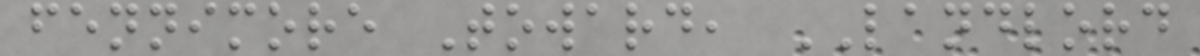fennimore Toward, LANDLORD
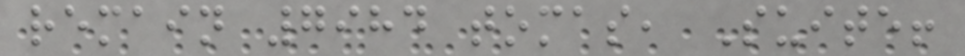remain 7984 tomas, Suite!
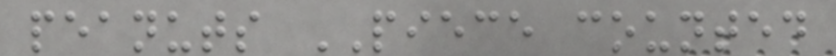peanuts PIECE counted
